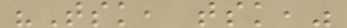"Tsk, tsk,"
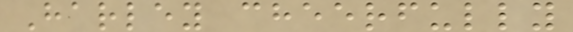Harley cheerfully
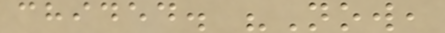chided. "Now,
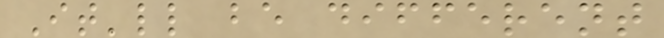It'll be different
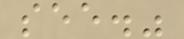see."
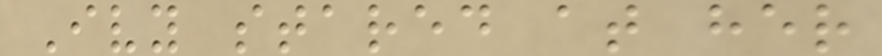Ivy stared at her
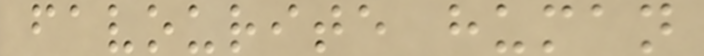favourite human
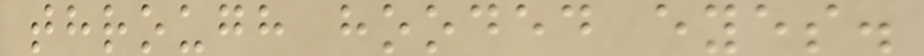through hooded eyes.
